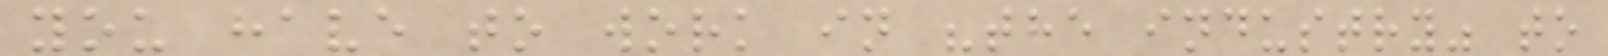you have to work in "the industry" to
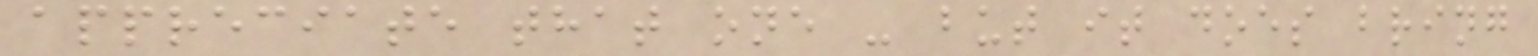appreciate that one - but it does bring
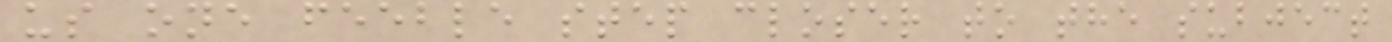us one feeble step closer to the subject
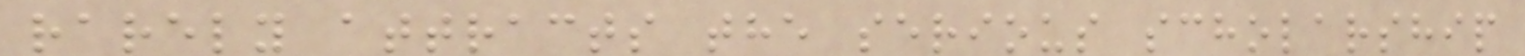rarely attracts the serious scholarship
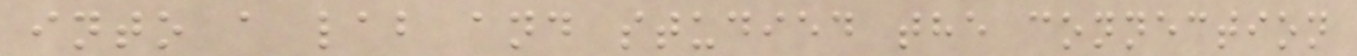into a lab and studied the connection
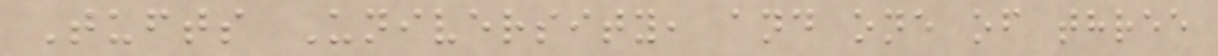Tufts University, and one of three
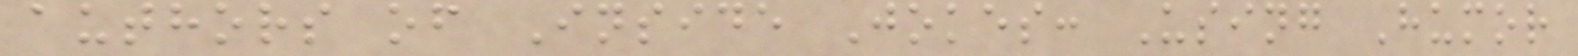authors of Inside Jokes: Using Humor
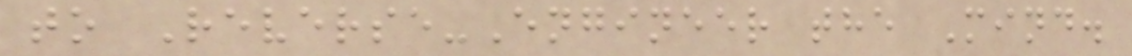to Reverse-Engineer the Mind.
